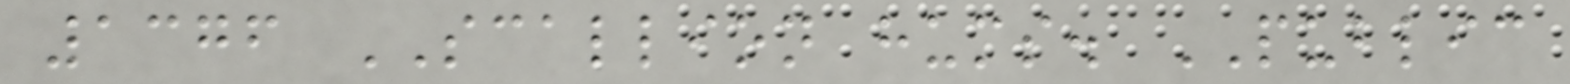1376 SCALLION hums. PUBLIC
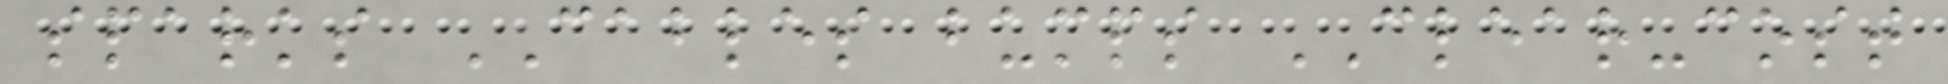sparks CABLES bumps CLEAR-cost
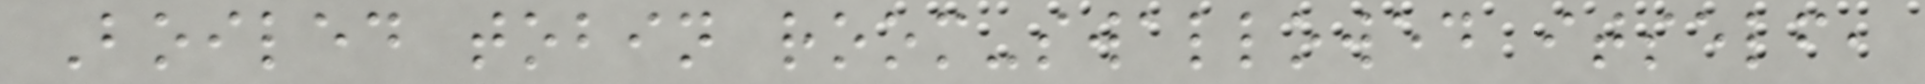Boiled tobin room-swallowed itself,
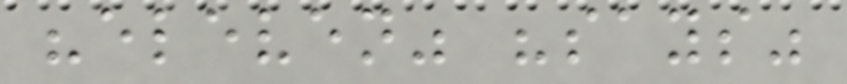"eleven" "says"
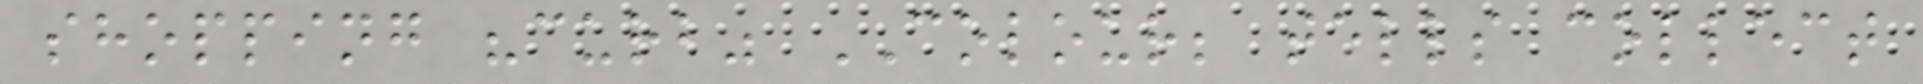shopping "curb" COLOUR; tells collect
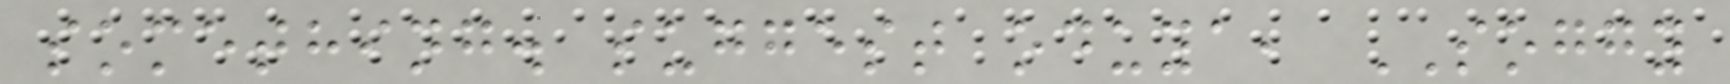something. suggest oduya, SOGGY
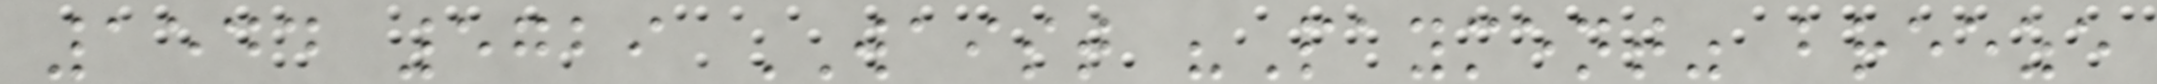1544 5729 WAIST "Payment" breeze
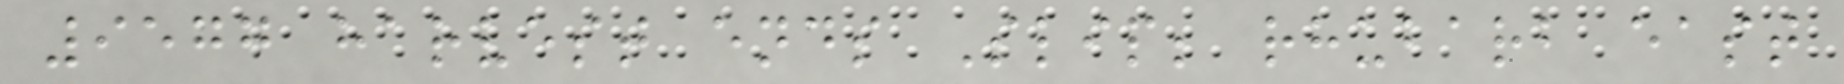9577 harvest ends Slip; rhubarb east
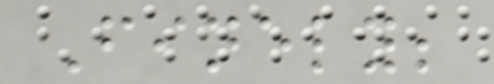Finely;
